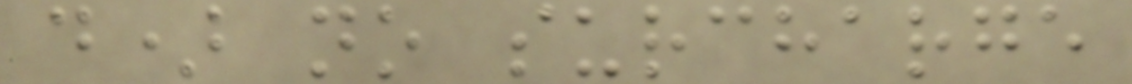d) no surcharge
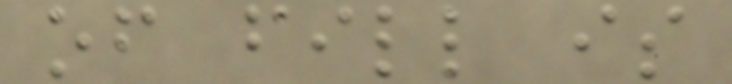of fill is
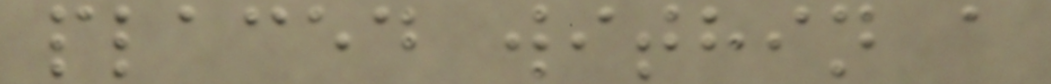placed within a
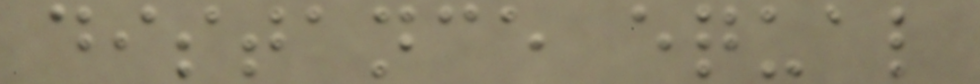distance equal
